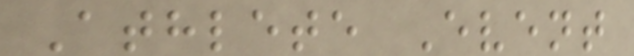Athlete Event
